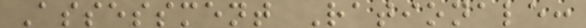Assessment Rationale:
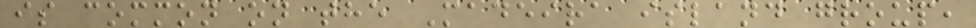is common on the Madeira island group,
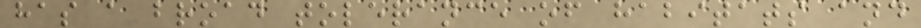has a broad tolerance of habitats and
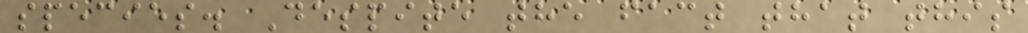species. Despite the fact that this
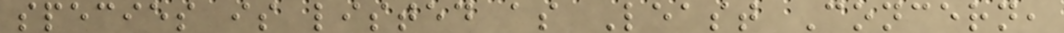species is listed as Least Concern,
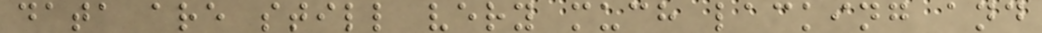data are still very much lacking and
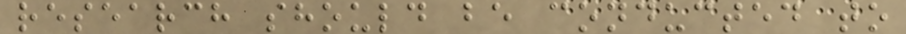research should be conducted to
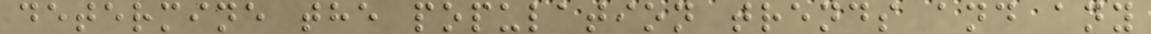determine the population trends and any
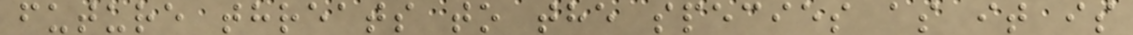future threats to the species as it is
